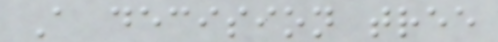A decision tree
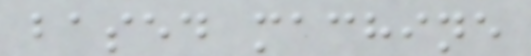based machine
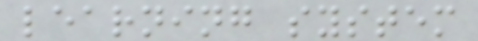learning system
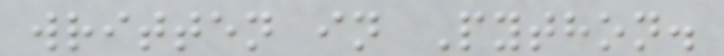written in Python.
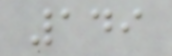149
